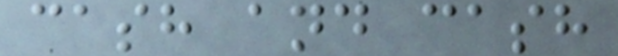cash and cash
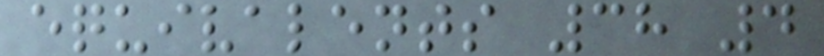equivalents 38 4
